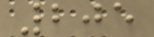205
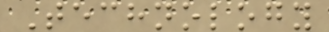Technology
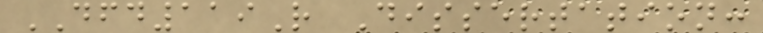DFD119R Dissertation:
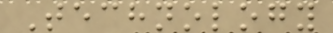Technology
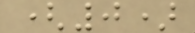(0)
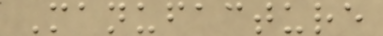Manufacture
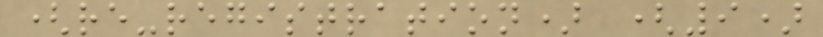(re-registration) (9)
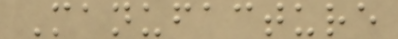Manufacture
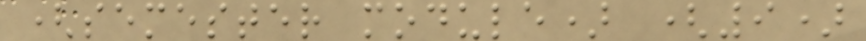(semester module) (9)
